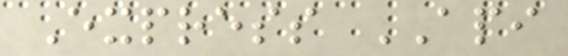Express API
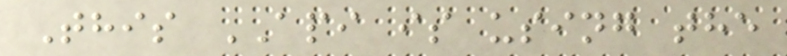This API is using the
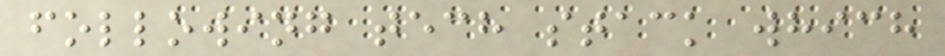following tech stack which
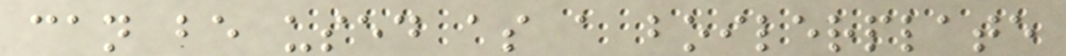can be used as a boilerplate
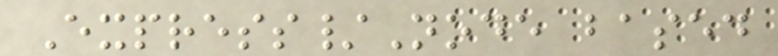Express/Node based
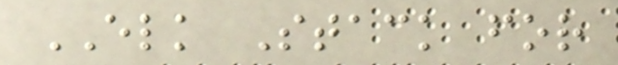ELK Stack for
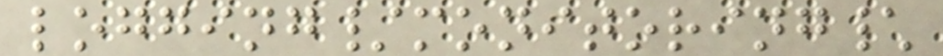logging/monitoring\
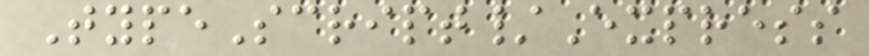TypeScript/Express
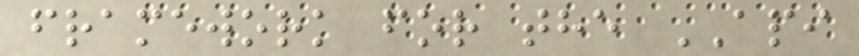framework for the API
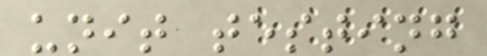unit testing
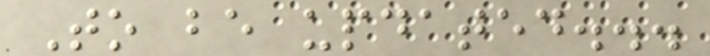To be updated...
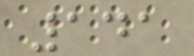141
